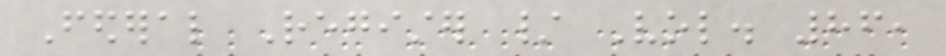Federal Register / Vol. 86,
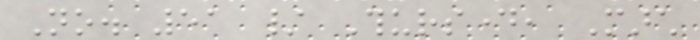No. 51 / Thursday, March
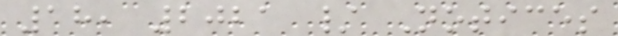18, 2021 / Notices
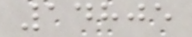14805
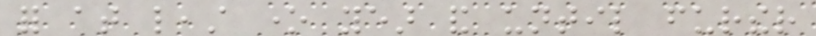for at least one year and until further
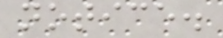notice.
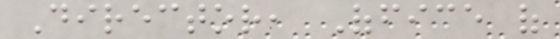Director, Office of
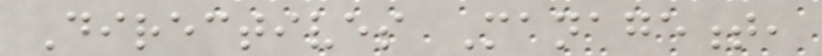Directives Management,
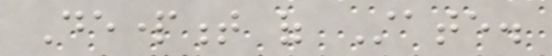Department of State.
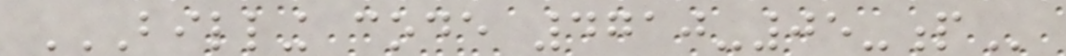BILLING CODE 4710-05-P
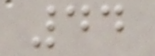44
